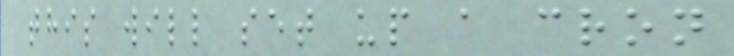this will set up a cron
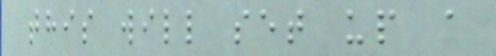this will set up a
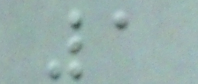1
